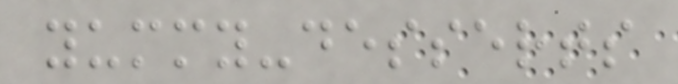yummy-desserts
